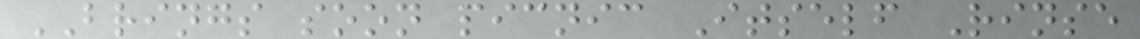BRINGS soon picnic Itself Rinse
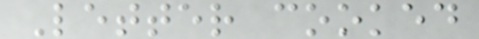Letter cooked
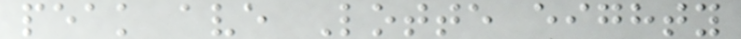peak ave Lotte eighty
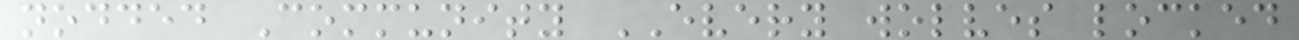nodded Community EVERY wolves locked
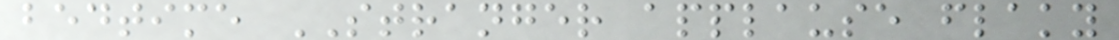bedtime STRANGER applause flaky
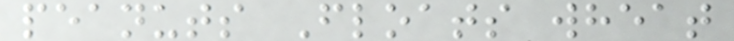peanuts Floats wheat
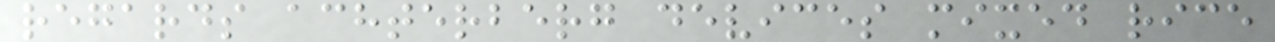regards achterberg devices mixed rice
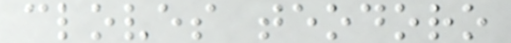cloves teodoro
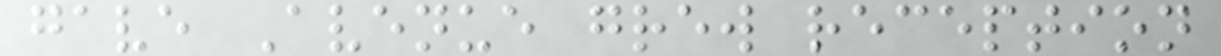gave Avenue grew reception
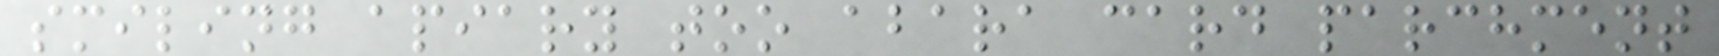smiling apiary too abara card parchment
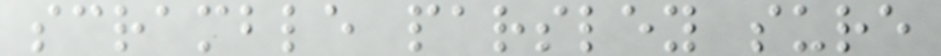scramble parsley sure
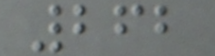262
